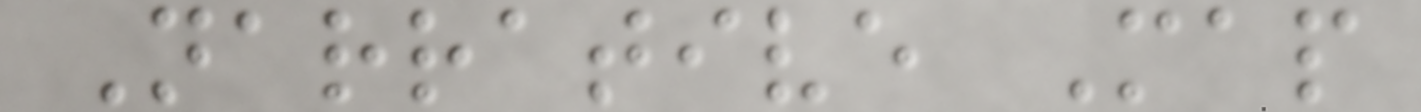Narrative Map
